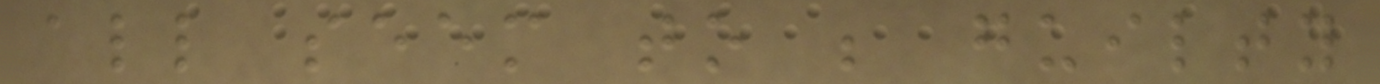all seem to be guilty
